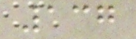137
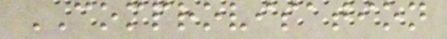COMPROVISATION
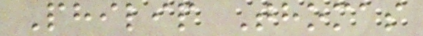Philip Thomas
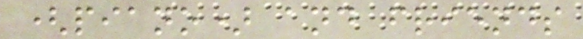(piano) and friends
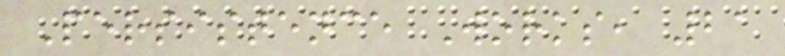Persistence Works, 21
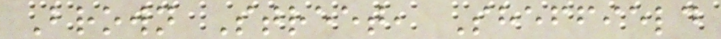Brown Street, Sheffield
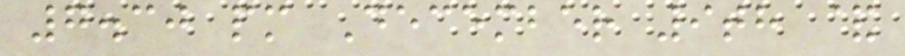7.30 pm December 9th &
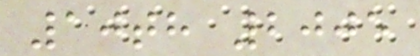10th 2005
